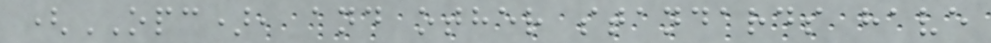(OPC), and other standards have
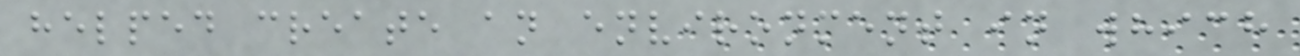helped create an environment in which
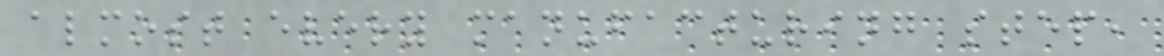almost every manufacturing step,
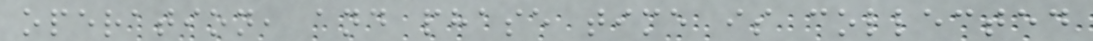operation, and phase time is collected
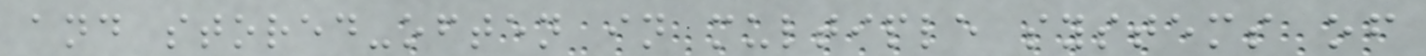and stored-often in multiple systems of
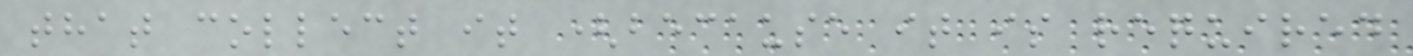that collect it (because it is required
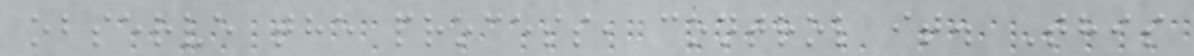observe the process, control it. This
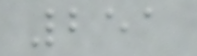251
